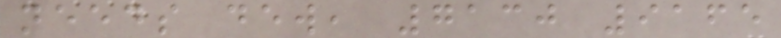needs dew, 7130 9165
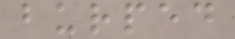burped
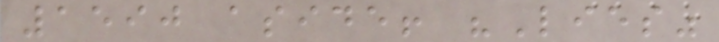1590 aside! "Lies"
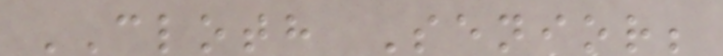CLOTH Senior;
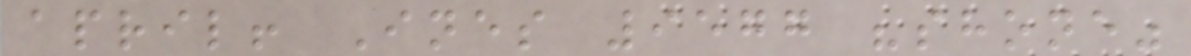april! Ines 9577 "shone"
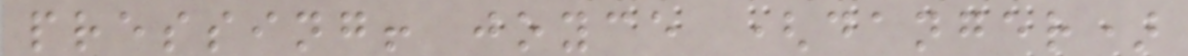pressing! joyce (danger)
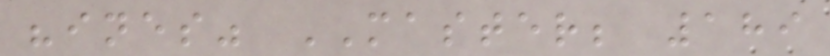"ines" MASTER; 189
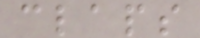claps
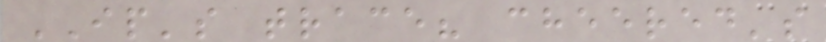IP's trace? cheered's
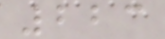223
